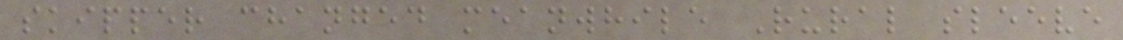skipper changed meanwhile Rural sleeve
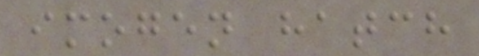imogen hatch
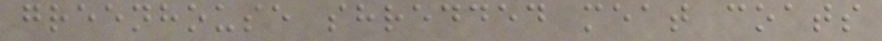greenhouse shredded meat coats
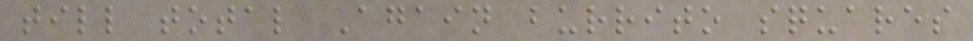till total Again burrito squares
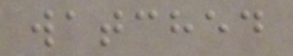watched
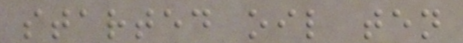started oil ten
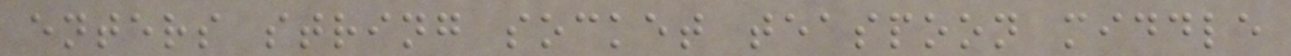enters string socket teaspoon middle
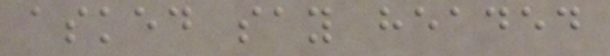asked say headed
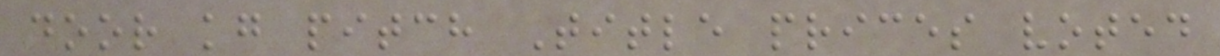door kg pitch Title prices voted
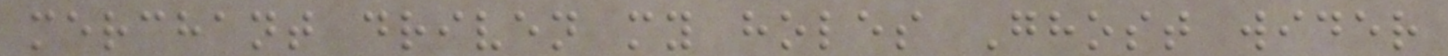merchant driven my holes Ghost wider
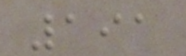191
